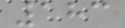183
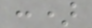:)
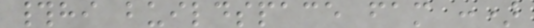#hi buildspace fam :)
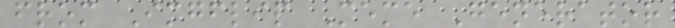from Imgflip Meme Generator
